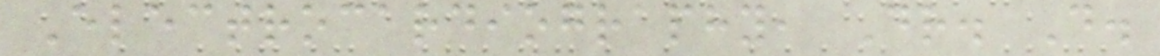Electrocardiography, Dr. D.
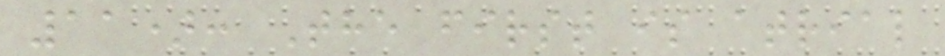11): The first is atrial
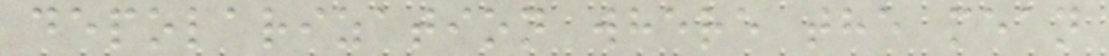depolarization where the mean
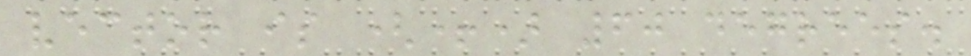vector is (+) 60 degrees.
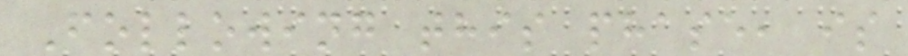Following this phase, is
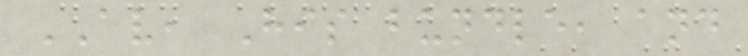AV, His bundle, and
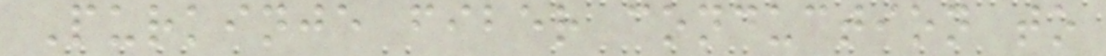Purkinje fiber conduction to
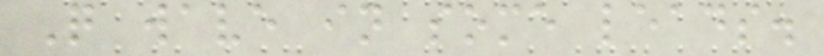Q wave in some leads.
